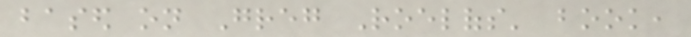based on Greg Roelofs' book,
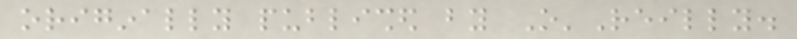originally published by O'Reilly.
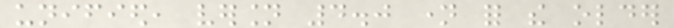unified, version 4.0 name for the older
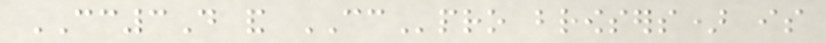CC3D and CCpro browsers) is
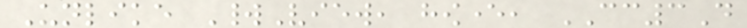Unlike WorldView, however, CC3D
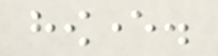however.
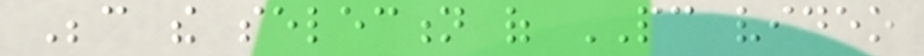Because the selection of PC video
